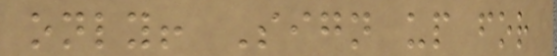only! Sign up for
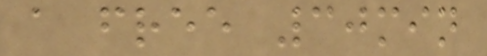a free 30min
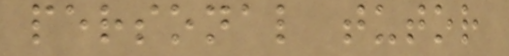personal tutor
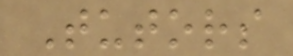Tutors
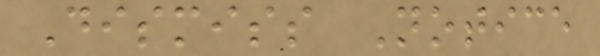Dismiss Notice
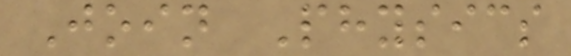Join Physics
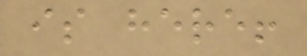is here!
